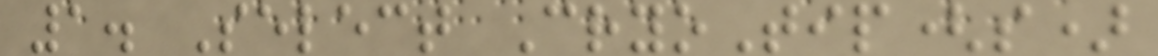1. Select CryoTip(s)
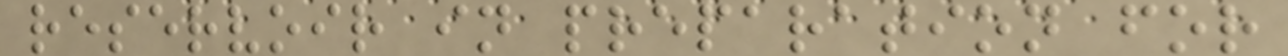reservoir in preparation for
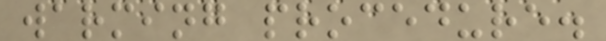warming procedure.
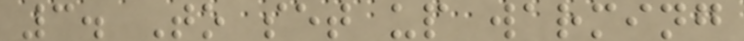3. To set up warming
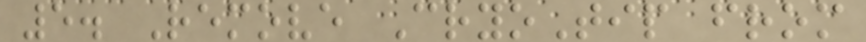5. Remove CryoTip from
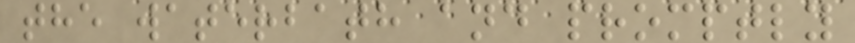the waterbath and promptly
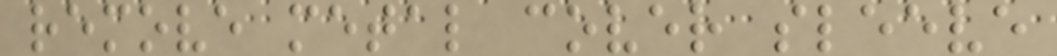remove metal cover sleeve
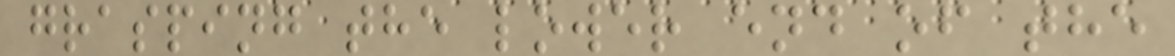grasping the lower end of the
